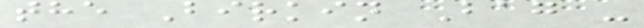the Birkin Bag -
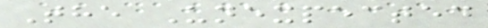The Unexpected
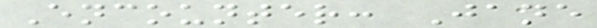Encounter: Jane
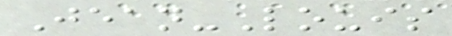Jean-Louis
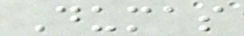Dumas
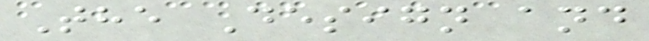The Design and
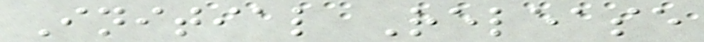Initial Release
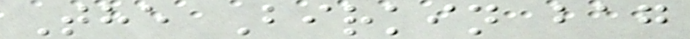The Birkin bag
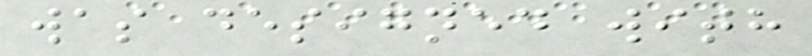was designed with
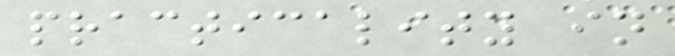practicality in
